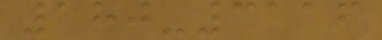180-3116
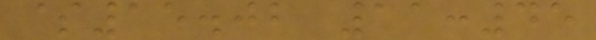$15.02 11:45
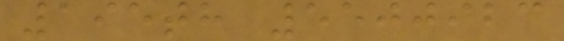195th 5500923
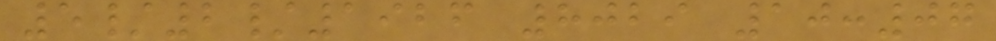5/2/1926 8029 10:07
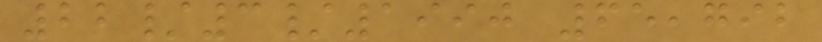22/3/1990 65,792
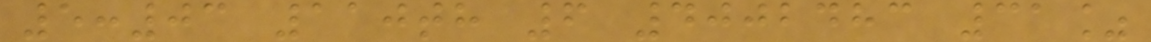5:03 110th 6 4002483 31%
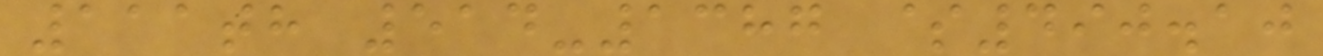111th 514-1387 $490.10
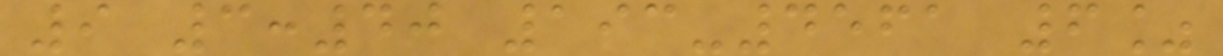9 3:40 193-4561 6%
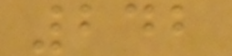242
